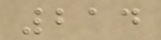214
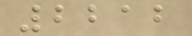2212
